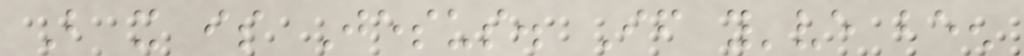But it is Jesus. If you've been
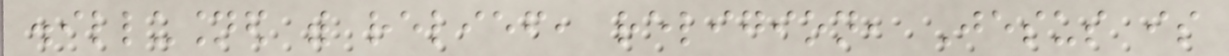disillusioned with relief, religion, Jesus is
